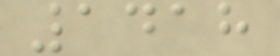1418
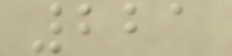221
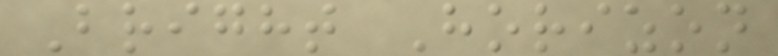Bright Horizon
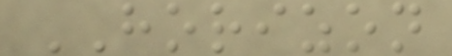HORIZON
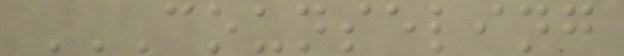COUNSELING
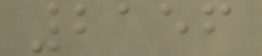2156
